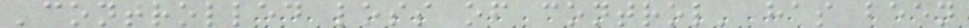'controlled loss of control' has been
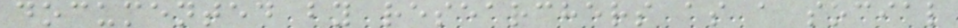documented by researchers as a social
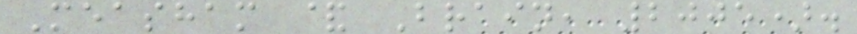Measham & Brain, 2005).
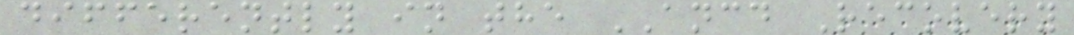differently in the ANCD Recovery
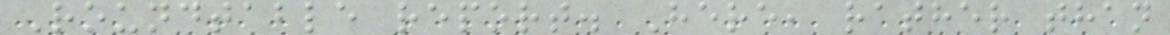Roundtable report. Here, rather than
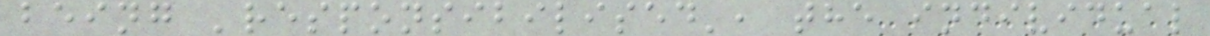being 'responsibilised', the individual
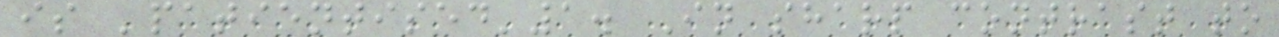is 'patientised'1. In sharp contrast to
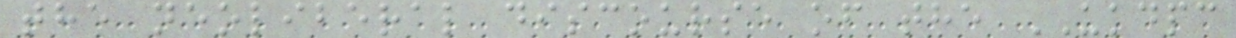the neoliberal discourse of the UKDPC
